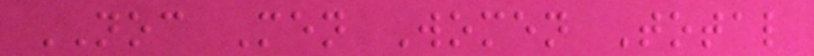NOC Men Women Total
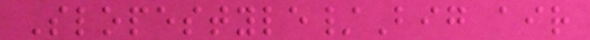Slopestyle/Big air
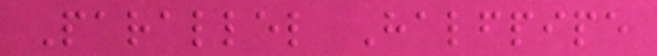Parallel Halfpipe
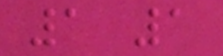1 1
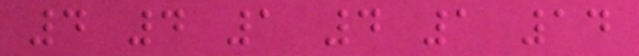4 4 1 4 1 14
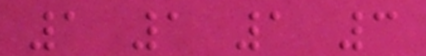1 1 1 3
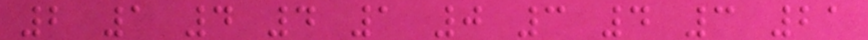2 1 4 4 1 0 3 4 3 21
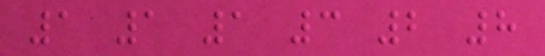1 1 1 3 2 8
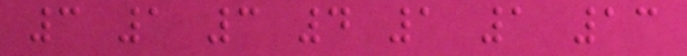3 1 3 4 1 1 13
